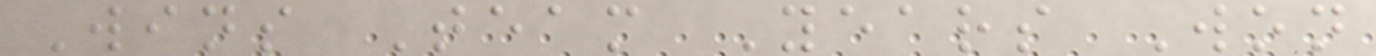Wins Team Years Won
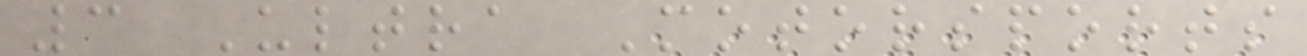3 Ultra Motorsports
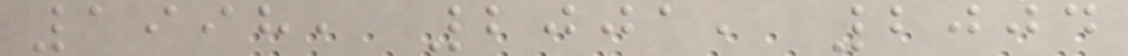1998, 2001, 2004
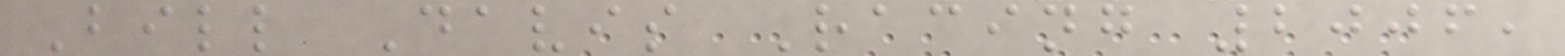Bill Davis Racing 2006,
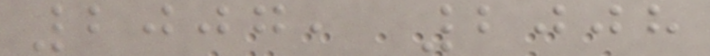2007, 2008
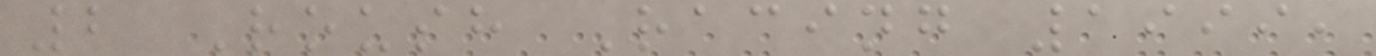2 Roush Racing 1999,
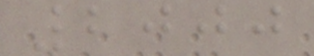2000
